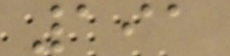191
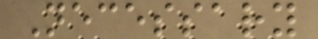Necessary
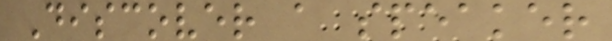Discover a speaker
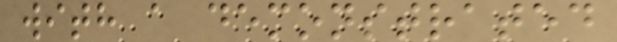with a demonstrated
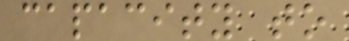capacity to
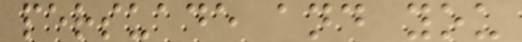persuade and you
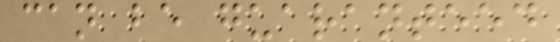can be guaranteed
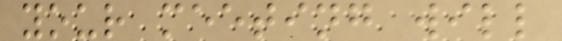your meeting will
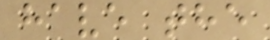have the
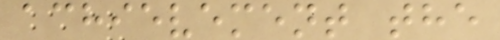achievement the
